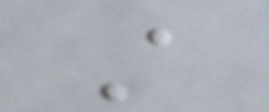A
